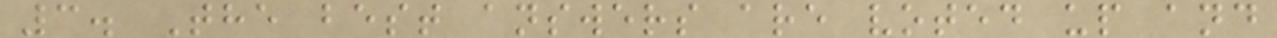3. The best answers are voted up and
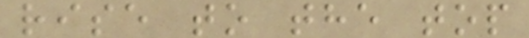rise to the top
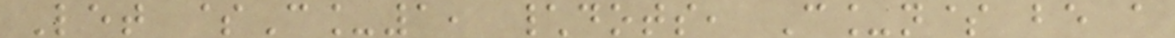Let $C_1, \dots, C_n$ be a
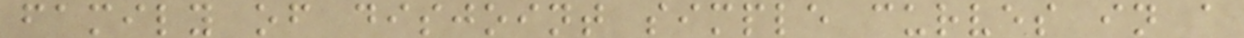family of disjoint simple curves in a
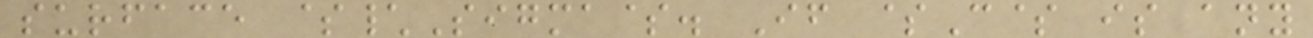surface $\Sigma$. If $C$ is any
